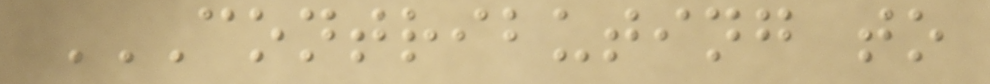CONTRIBUTING TO
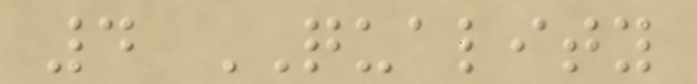4 QUALITY
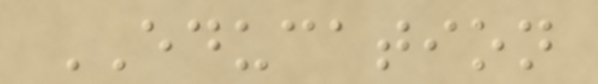EDUCATION
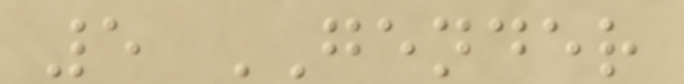5 GENDER
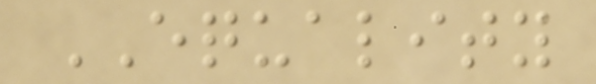EQUALITY
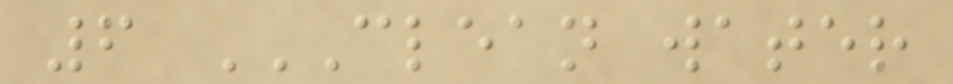6 CLEAN WATER
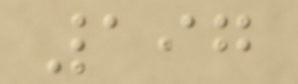197
